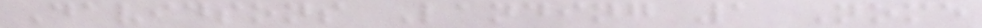Davidsons Landing 1 Nome
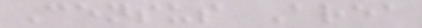Census Area
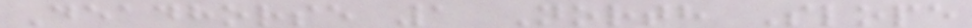Deadhorse 1 North Slope
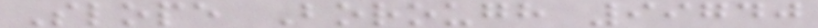Slope Borough 99740
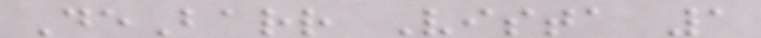DeBarr Vista 1
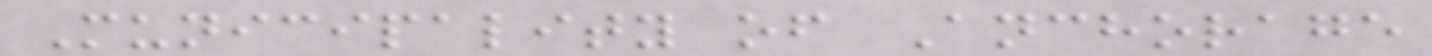Municipality of Anchorage
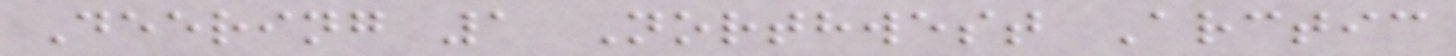Deering 1 Northwest Arctic
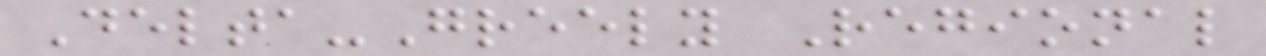Delta-Greely Regional
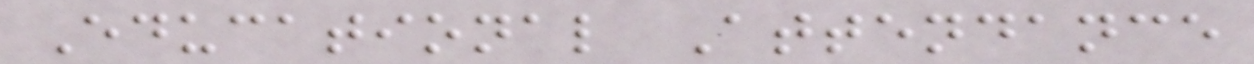Educational Attendance
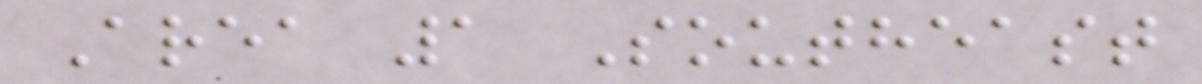Area 1 Southeast
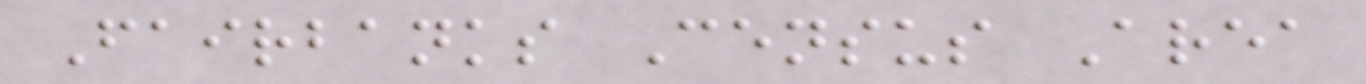Fairbanks Census Area
